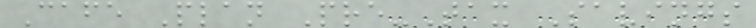Cafe Plan Pre-Tax Savings
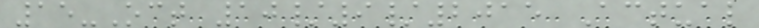15-Oct 10/9/2015 Actual
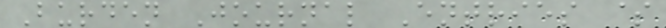Burden Journal Entries $
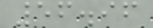56.96
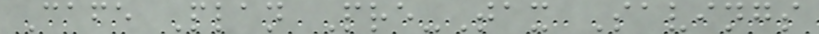Cafe Plan Pre-Tax Savings
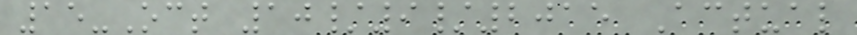15-Oct 10/9/2015 Actual
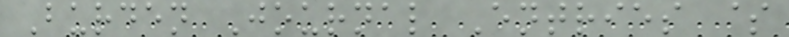Burden Journal Entries $
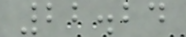22.24
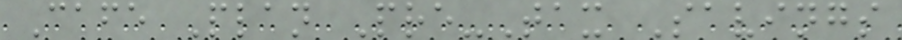Cafe Plan Pre-Tax Savings
